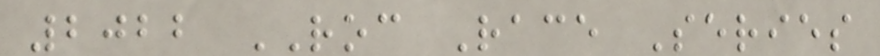2022 ROC Race Series
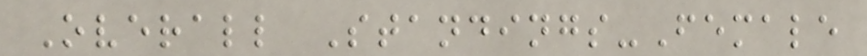Overall Standings-Female
